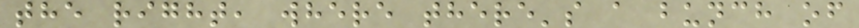the right, where there's a bunch of
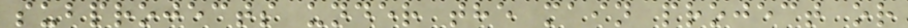subprojects under the main project or
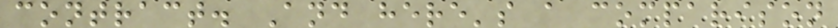contract. And here's a comparison
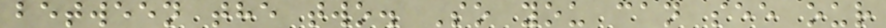between the two. So you can see our
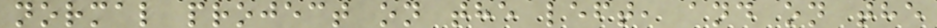normal project on the left, and on the
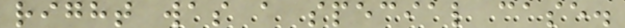right was a special case.
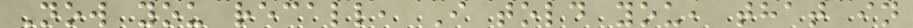Now you recall, I told you, that in
